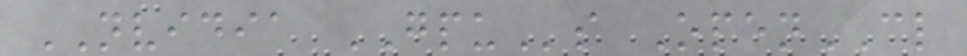NVIDIA GPUs OpenCL
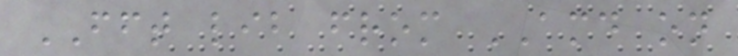FFT lib from AMD on
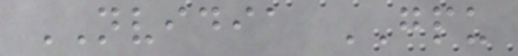NVIDIA GPU
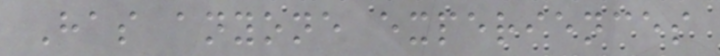Has anyone experiences
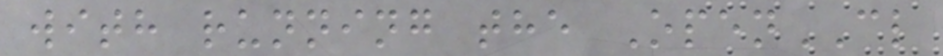with running the OpenCL
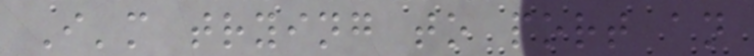I'm trying to port an
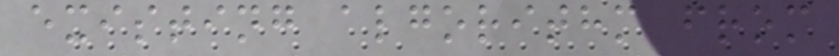existing algorithm from
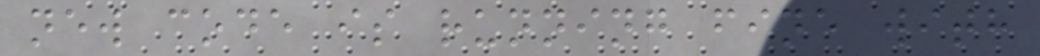new code is running fine with
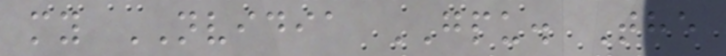my NVIDIA GPU. The
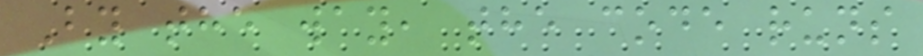By the way, the code runs
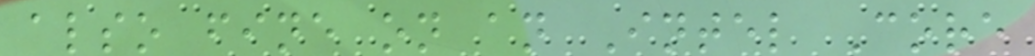also fine on an Intel Core
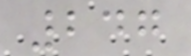247
